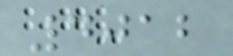4012
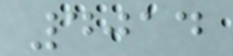4014
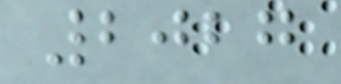2027
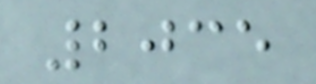2035
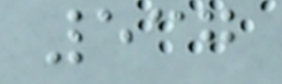537
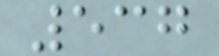537
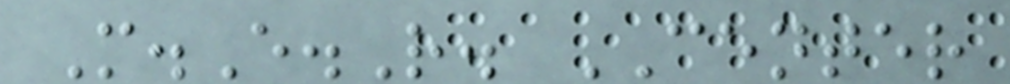M.E.R. CENTER
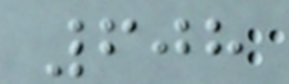608
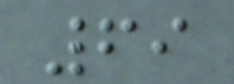69
